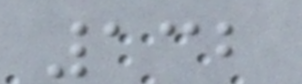132
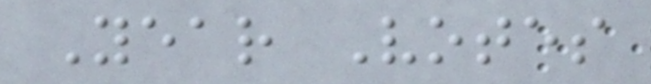Year Votes
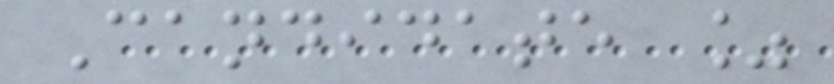Candidate %
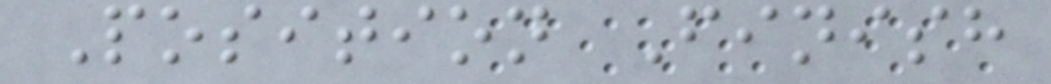Position Finish
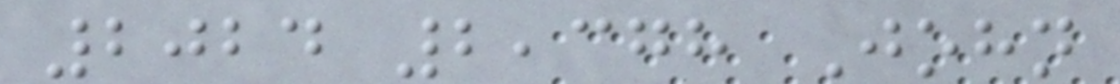2024 2,378 John
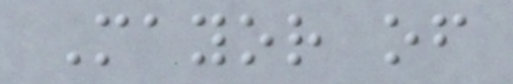Mayor of
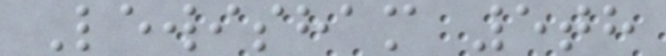Lewisham 5th
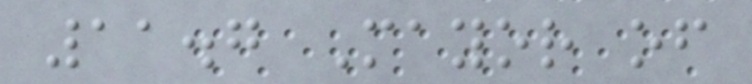11.7 Mayor of
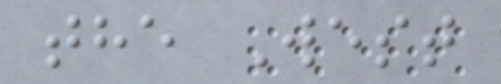the West
